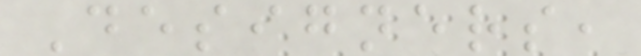Designers,
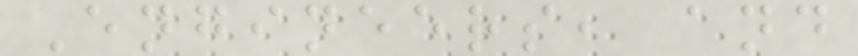Engineers, and
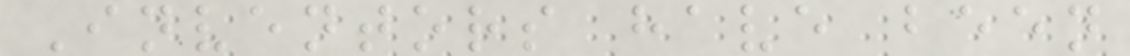Inventors have been
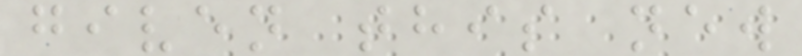given this new
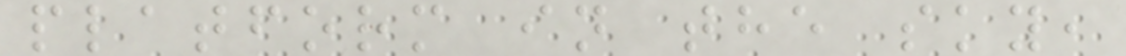platform in the sky,
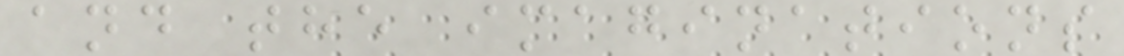and the imaginations
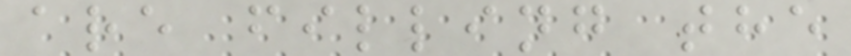are filling the
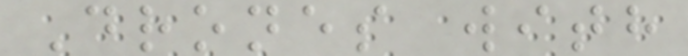Drones with
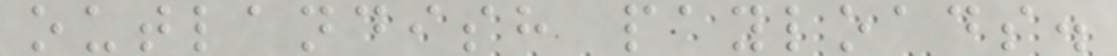outlandish payloads.
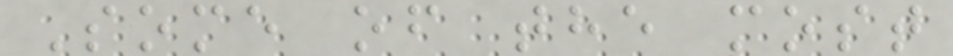Some of the most
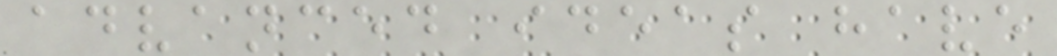advanced ideas have
